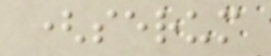(serum
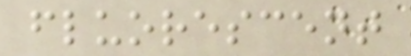fluorescent
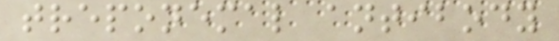treponemal antibody
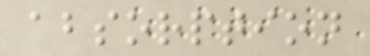absorption
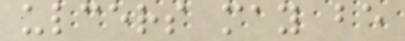ulcers may be
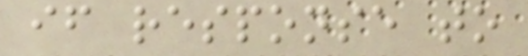if response to
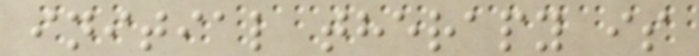initial therapy is
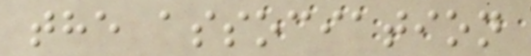the association
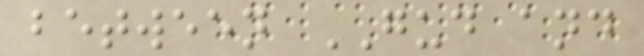between GUD and
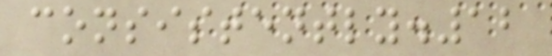consistently.12
